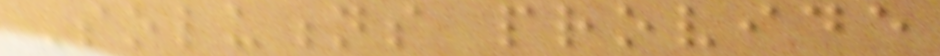Solutions provide
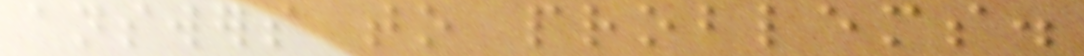answers to problems.
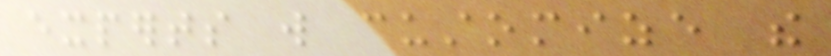experts will customize the
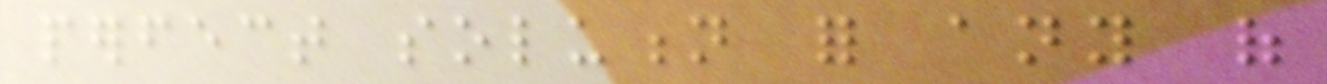perfect solution for any of
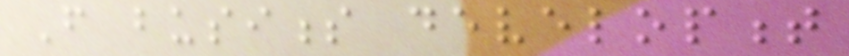From business development
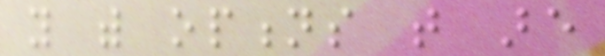you with options that are
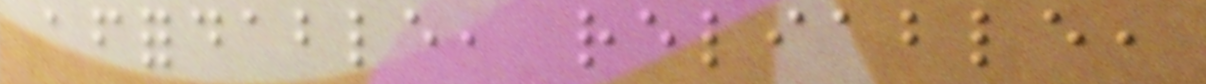affordable, reliable,
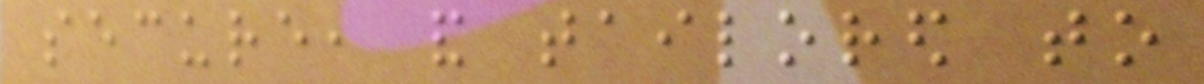secure, and tailored to
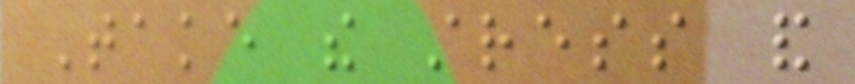Take the stress and
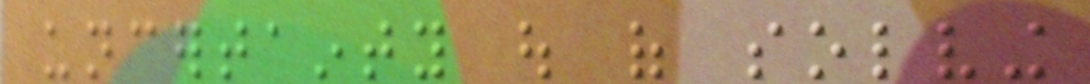uncertainty out of solving
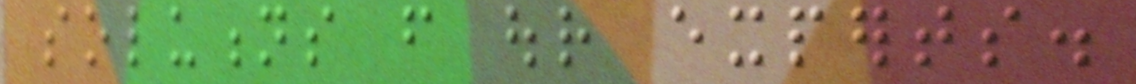solutions from our experts.
